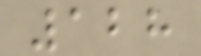128
